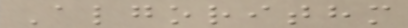Algorithm
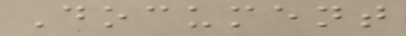Document
